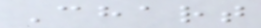Chart
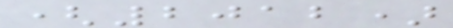(2012)
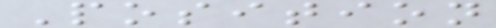Position
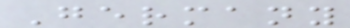Germany
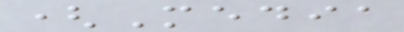(Media
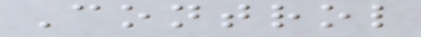Control
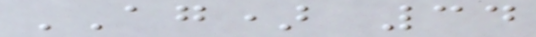AG) 34
